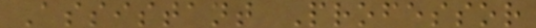Assistant Professor
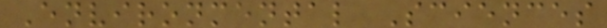Environmental Sciences
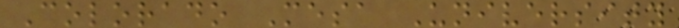Colorado Mesa University
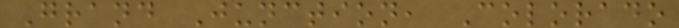Grand Junction, Colorado
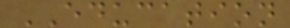EDUCATION
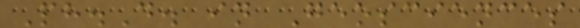Ph.D. in Geosciences
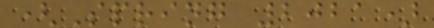(Spring 2021)
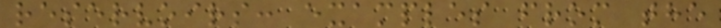reservoirs: examples from the
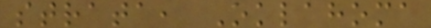strata, Oklahoma
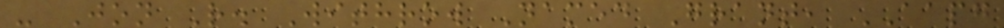- Jon R. Withrow Named Grant, AAPG
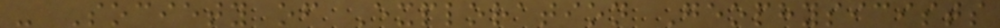- Society of Exploration Geophysicists
